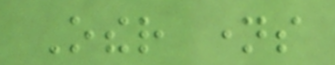Other names
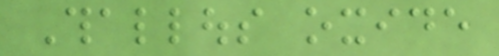Thallous oxide
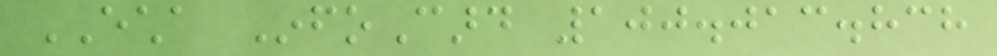ECHA InfoCard 100.013.838
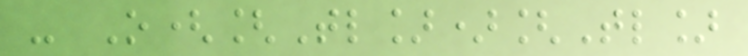- O([Tl])[Tl]
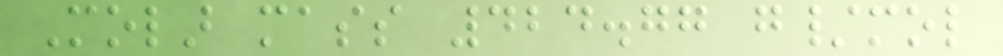Molar mass 424.77 g/mol
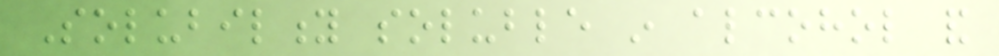Solubility soluble in alcohol and
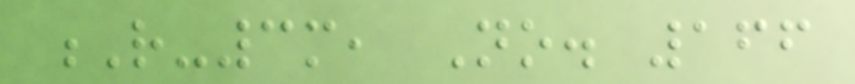R-3m, No. 166
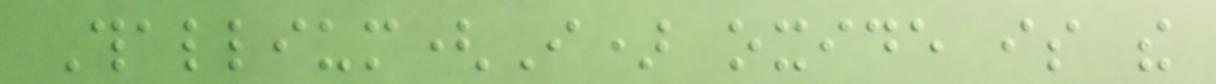Thallium(I) oxide is the
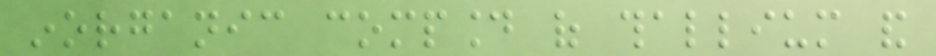inorganic compound of thallium and
